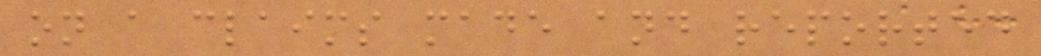on a claims made and reported
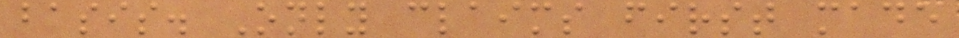basis. Only claims first made
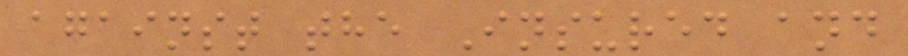against the Insured and
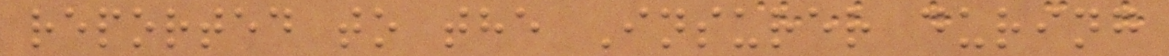reported to the Insurer during
